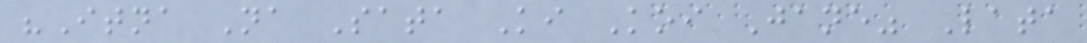"Itna Na Sata Ki Koi Jane" Lata
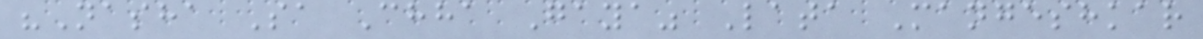"Nasha Sa Chha Gaya" Lata Mangeshkar
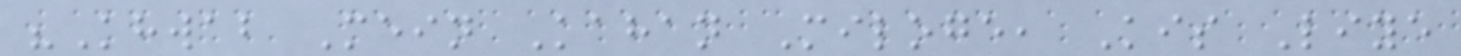"Khwab Mein Kahan Miloge, Kis Liye
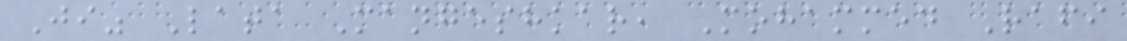Ji" Lata Mangeshkar, Mohammed Rafi
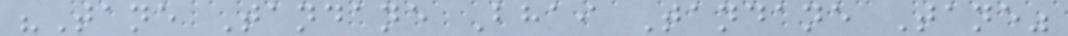"Tane Tandane Bhai Tandane Tane"
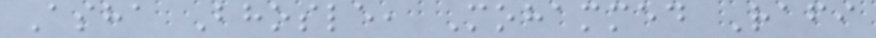Asha Bhosle, Mohammed Rafi
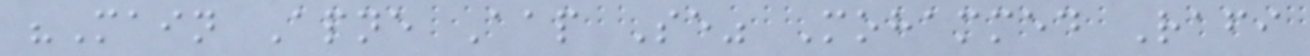"Main Apne Aap Se" Mohammed Rafi
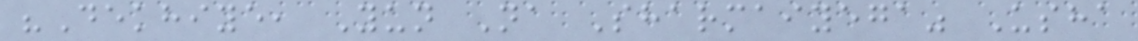"Dekhiye, Yun Na Sharmaiyega" Usha
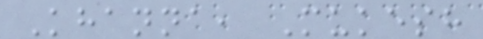Khanna, Mukesh
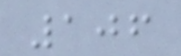106
